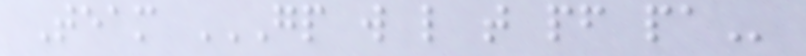Team GP W L T PF PA
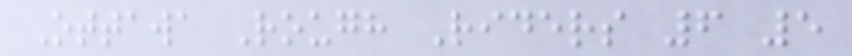Ottawa Rough Riders 6 5
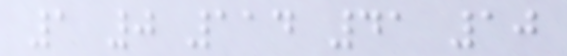1 0 114 41 10
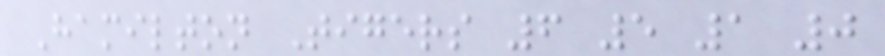Hamilton Tigers 6 5 1 0
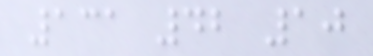131 42 10
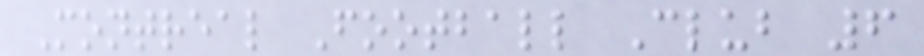Montreal Football Club 6
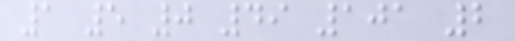1 5 0 49 101 2
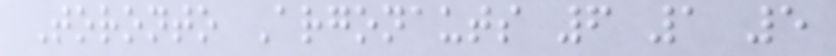Toronto Argonauts 6 1 5
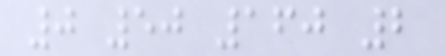0 50 160 2
